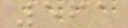561
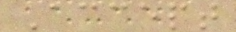Accept
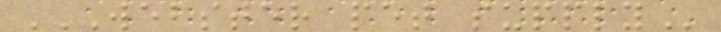WEBSTER PET SUPPLY
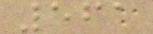561
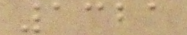1321
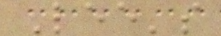Lee's
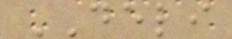DELI
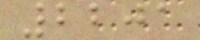2201
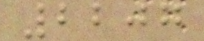2207
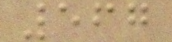567
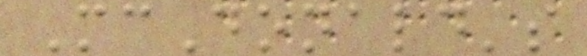McDonald's
